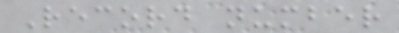Record number
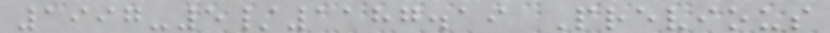1997-5/1187.19 Previous
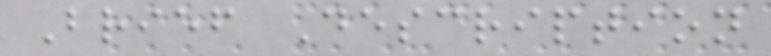Brief Description
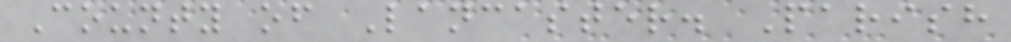County of Lancaster. Parish
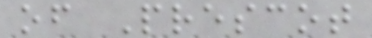of Prescot
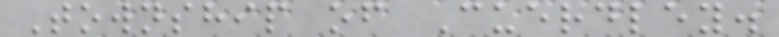Township of Cuerdley.
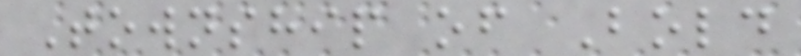Township of Bold
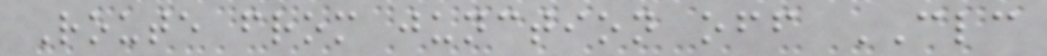Route from junction off CLC
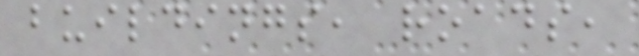buildings, roads,
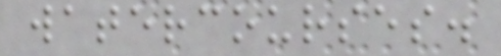watercourses.
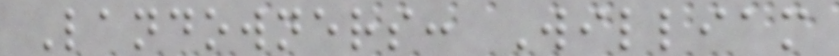Landowners: William
